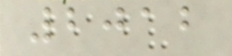2012
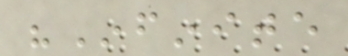"Infinite
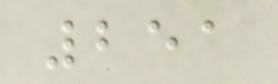251
